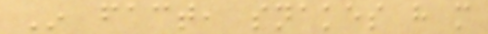In fact, snakes have more
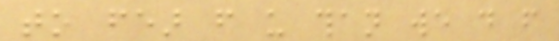to fear from us than we do from
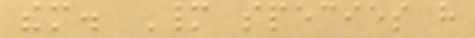them. Many species have
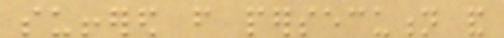suffered from persecution and
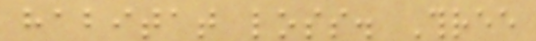habitat loss. Three
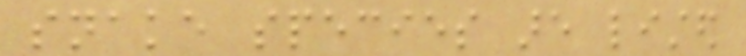snake species are listed
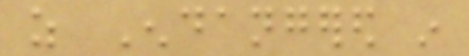as Endangered in
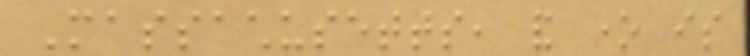Massachusetts, and one is
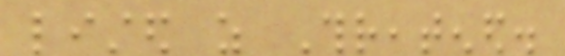listed as Threatened.
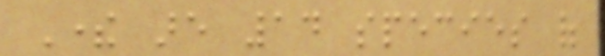There are 14 species of
